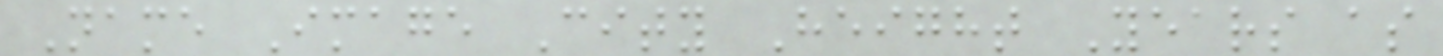Name Image City Height Years as
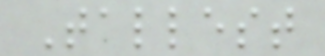Tallest
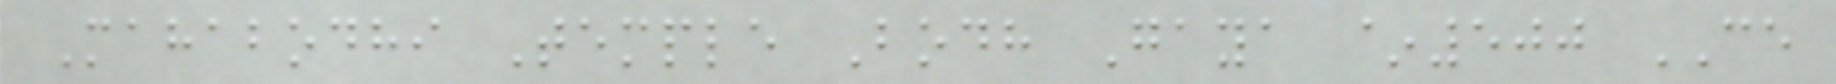Mahabodhi Temple Bodh Gaya ~500 CE
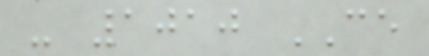- 1010 CE
